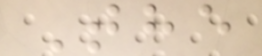The
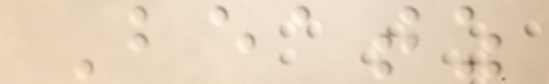Beatz
